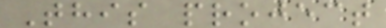This project
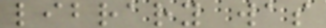library was
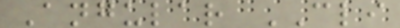Angular CLI
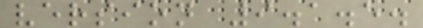version 9.1.5.
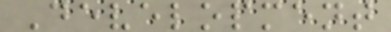Development
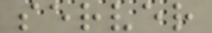server
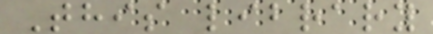This library
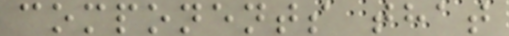components that
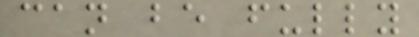can be fully
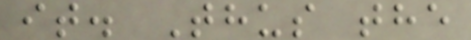it. Thus the
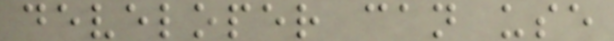developer can use
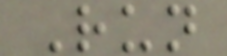Run
